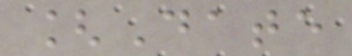[Date
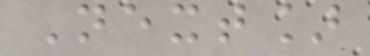Next]
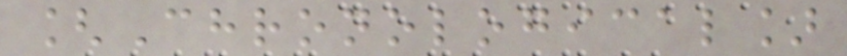[Chronological]
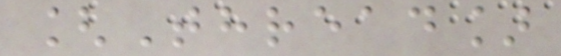[Thread]
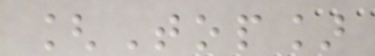[Top]
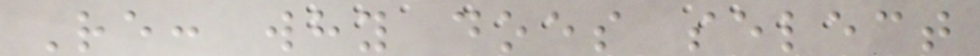Re: why does select
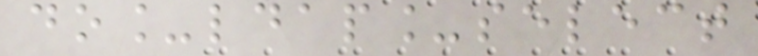do_ldap_select
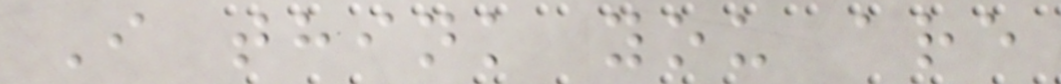I think you are
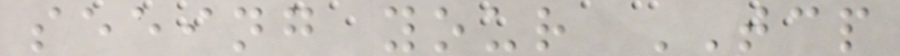seeing your TCP
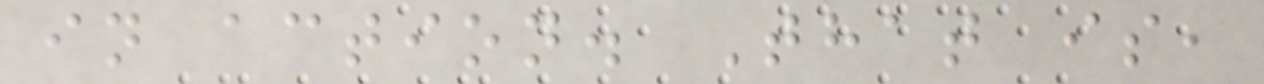in action. That is,
